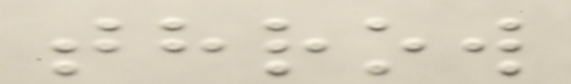throw
